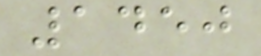1450
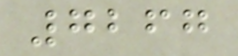7267
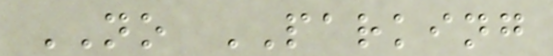NO PARKING
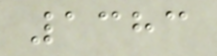1383
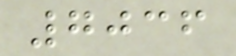7036
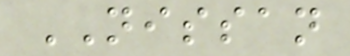NISSAN
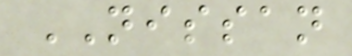NISSAN
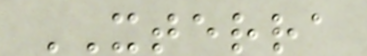XTERRA
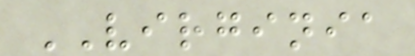VIRGINIA
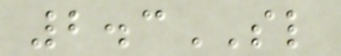2.3SL
